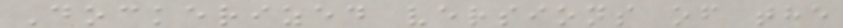Dockerized versions of the
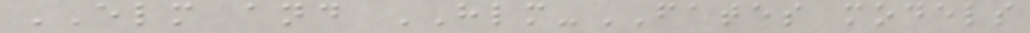ELM and HLM-FATES models
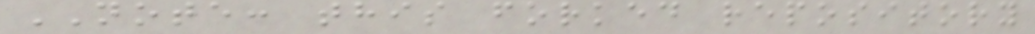NOTE: this forked repository
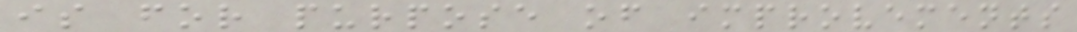is for purpose of improvements
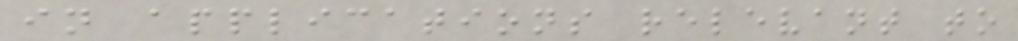in applications relevant to
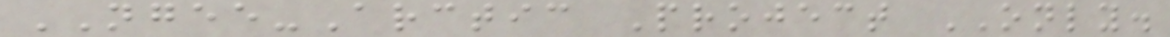NGEE-Arctic Project ONLY.
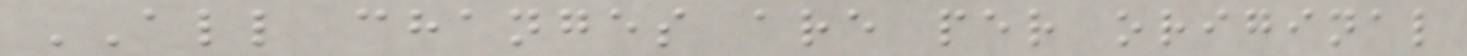ALL changes are per original
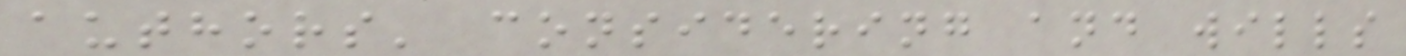authors' considering and wills
